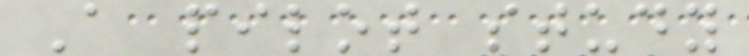A pilot study
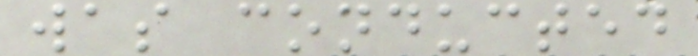was conducted
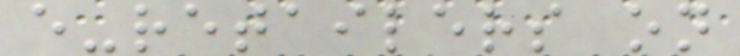e-retailers on
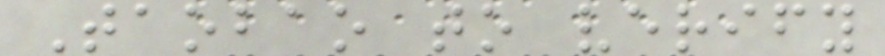Taobao to verify
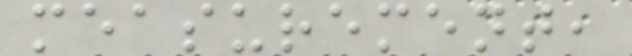measurement,
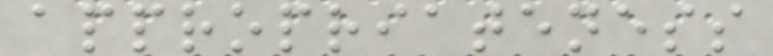appropriateness
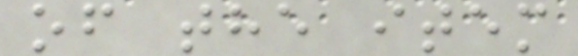of the item
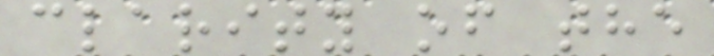clarity of the
